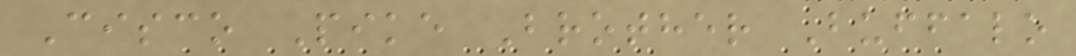Cisco Pike Brother Buffalo
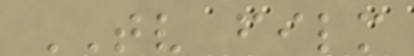TV film
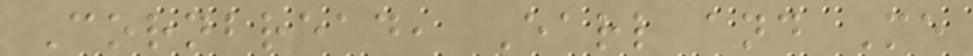Cornbread, Earl and Me
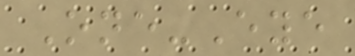One-Eye
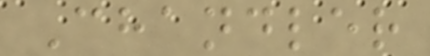Chandler
